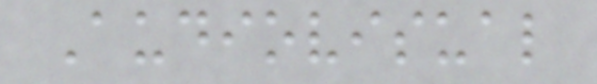Audiovisual
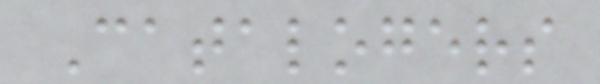Catalogers
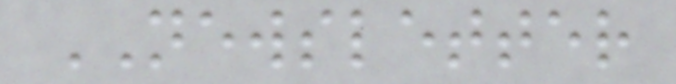NEWSLETTER
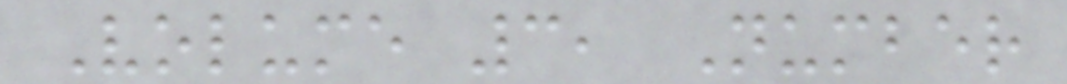Volume 3, Number
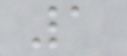1
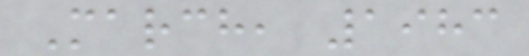March, 1983
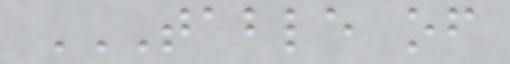TABLE OF
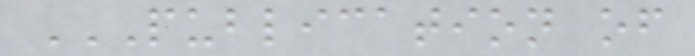PUBLICATION OF
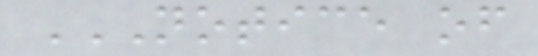NOTICE OF
